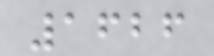1626
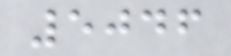5046
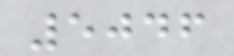5046
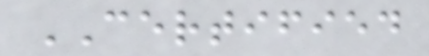CERTIFIED
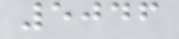5046
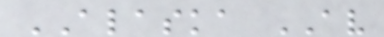ALASKA AV
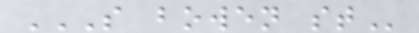S BOWEN ST
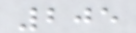205
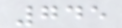745
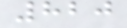820
